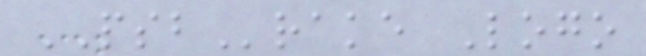PSBrake Logo
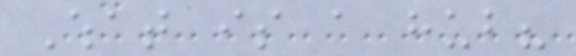What is a hub?
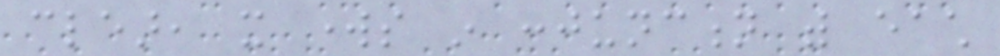clear, it works in conjunction with each
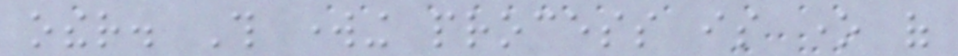other. This working process is one of
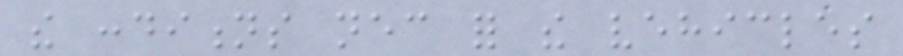the conditions necessary for the vehicles
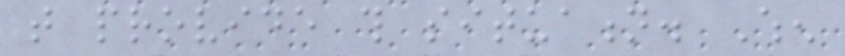that provide this situation. When
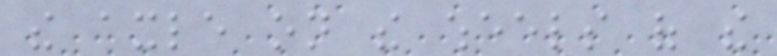the axle on the wheels of the
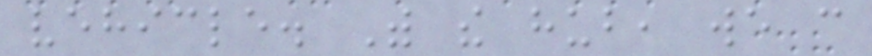vehicle. With the hub, we can
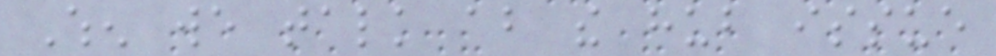When we talk about the hub issue
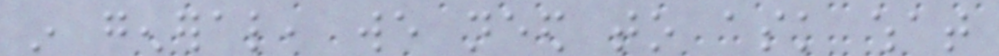in general, we need to ask what
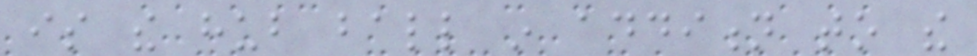is the hub ball in addition to the
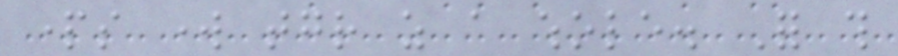parts work together as a whole. For this
